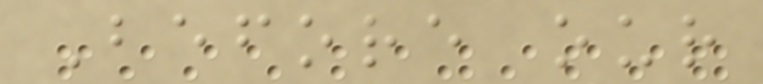Before our
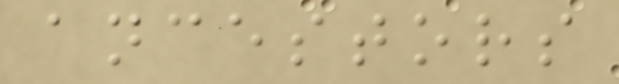ancestors
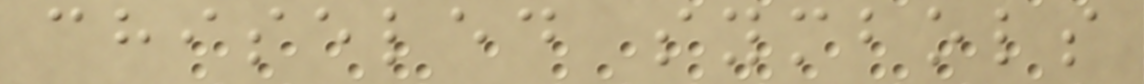chiseled symbols
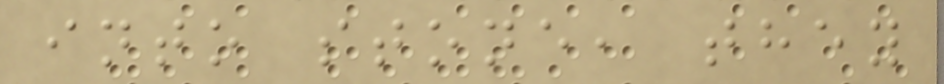into stone, they
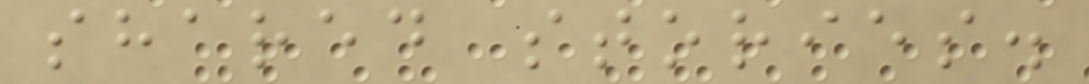shared stories.
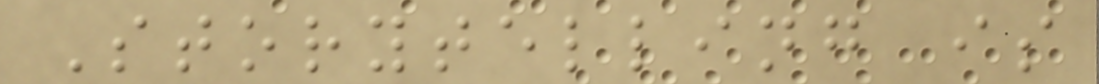Storytelling is
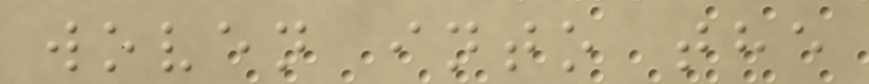woven into the
